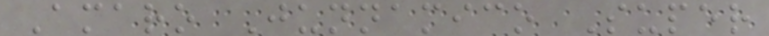Amaro Junnamico Super
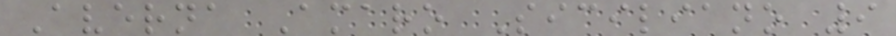Averna Amaro Siciliano 9
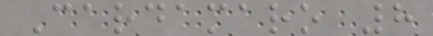Cardamaro 8
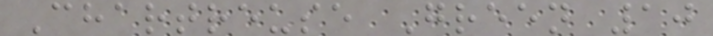Chartreuse Green 10
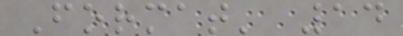Format' 14
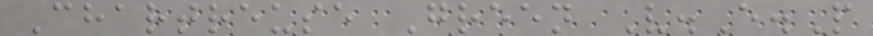Chartreuse Green V.E.P
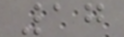17
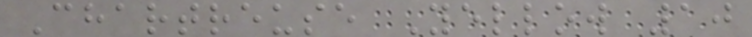Chartreuse Yellow 10
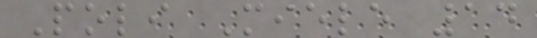Poli Miele 14
